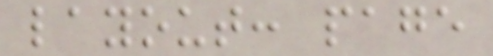layout: page
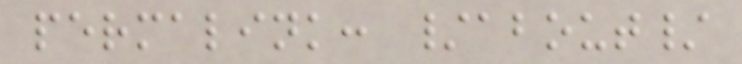permalink: /about/
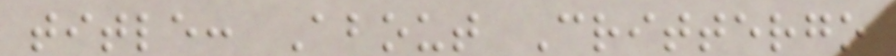title: About Crittergo
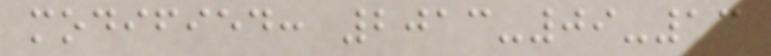modified: 2013-09-13
